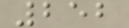252
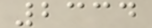2334
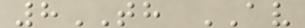8TH AV
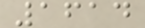1614
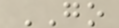GO
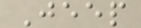Jeep
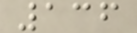136
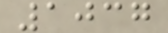1037
